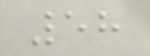58
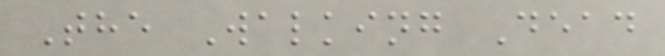The Walking Dead
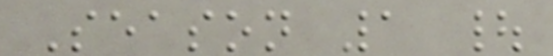Season 1 |
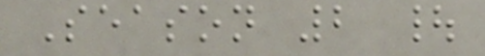Season 2 |
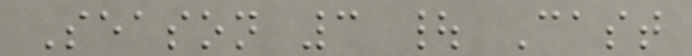Season 3 | Cast
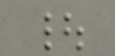|
